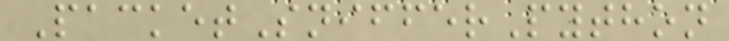PacketSnifferPython
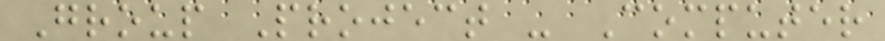Group Project - Computer
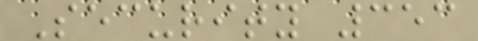Security 353
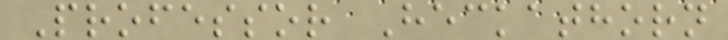Professor Heckathorn
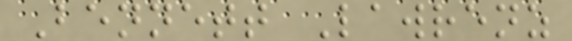Bennett Lawrenz
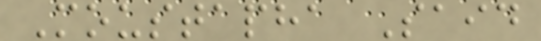Moustapha Said
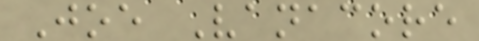Joe Vanacore
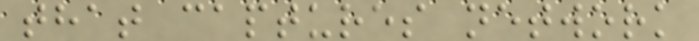that captures network
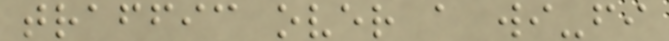traffic over a wi-fi
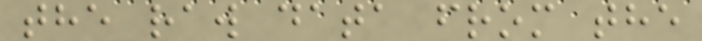the raw data from the
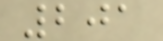201
